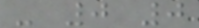- 0 0
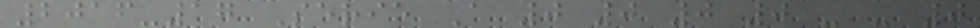2016-17 Serie A 0 0 0 0 - - 0
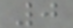0
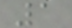1
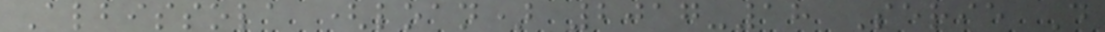Albissola (loan) 2017-18 Serie D
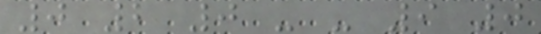0 2 0 - - 9 0
